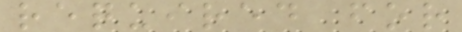required for
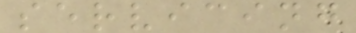servicing
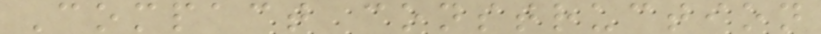Compact construction
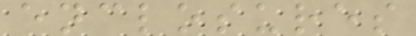enclosures
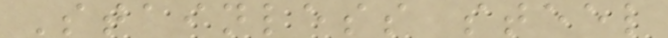Stainless steel
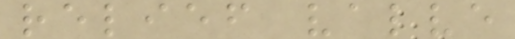relief valve
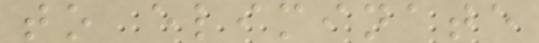to eliminate
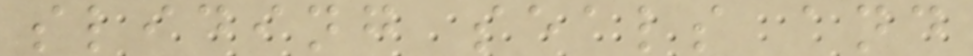sliding seals and
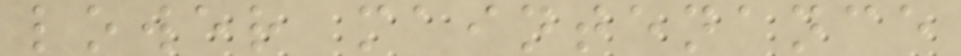lower maintenance
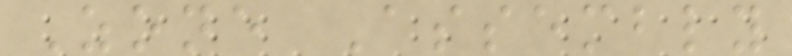Zone Assembly
